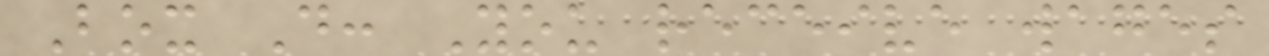Box D: You receive wages
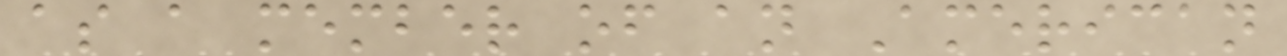as a member of an American
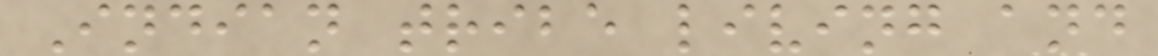Indian tribe living and
